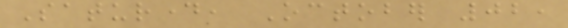Saturday, October 02,
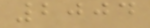2004
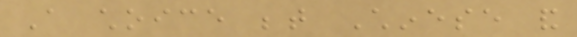A choice between Chinese and
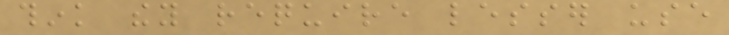think they require lesser use
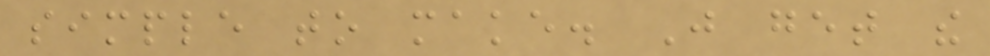simple to make. Just get the
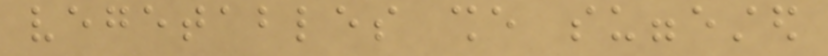vegetables she suggested
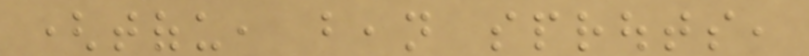(tofu, bean sprouts,
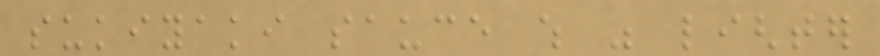sukiyaki sauce which was lighter
